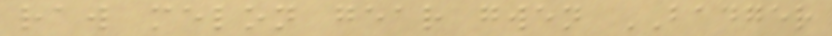raw melon gear gwen BADGER
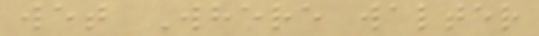wet Where walter
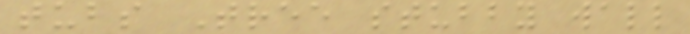tubs Tree stubby wall
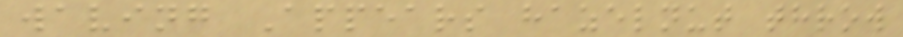waving Appears hazelnut throw
